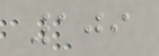109
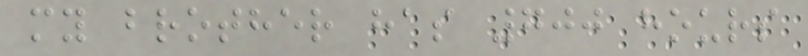my brother has 700 hours
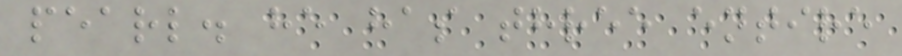pearl. he has three entire
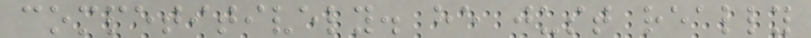competitively. he just really
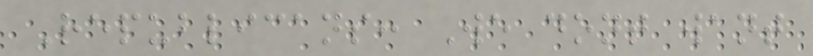Republicans: We dont want
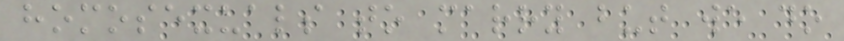homosexuals to marry but we do
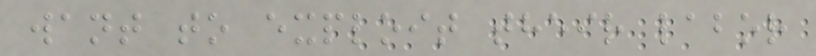want to exploit their labor
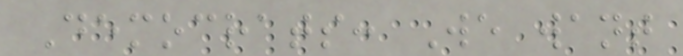Democrats: We want
